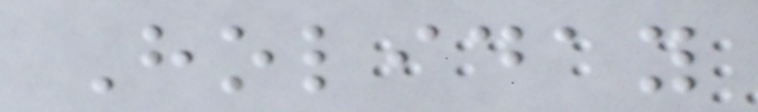Holiday
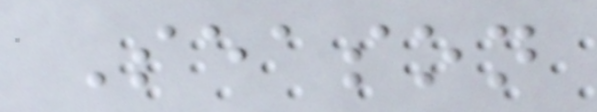Season
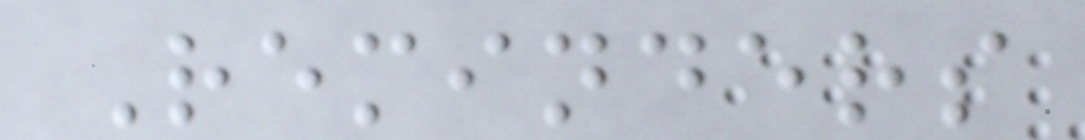Reminders
